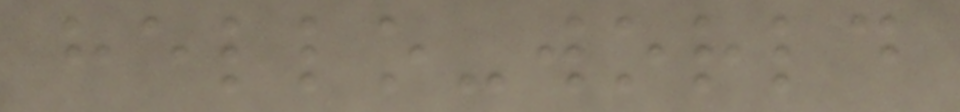hello-world
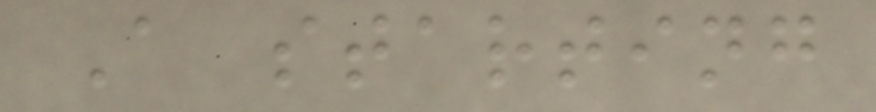A starting
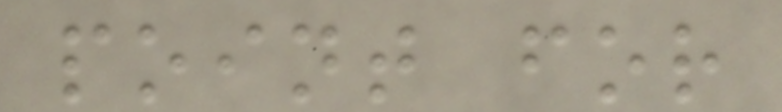point for
